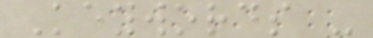Keywords -
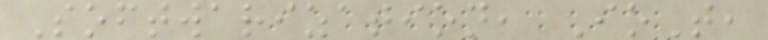Softwarization, IoT,
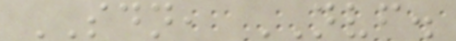SDN, NVF.
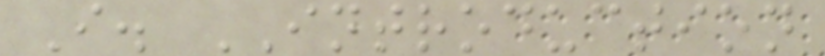I. INTRODUCTION
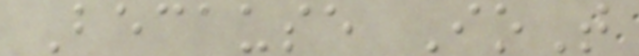Because IoT
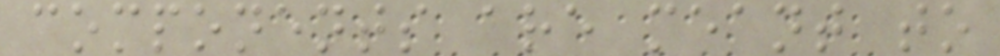components are meant to
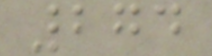274
